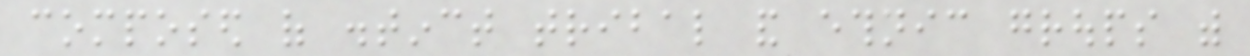composed of distinct tribal and ethnic groups with
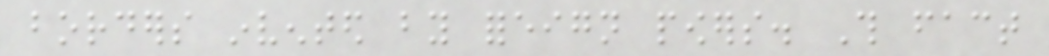borders invented by foreign powers. This fact
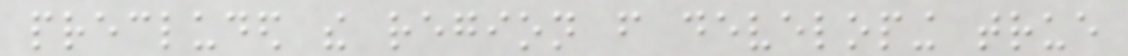precluded the region from developing true
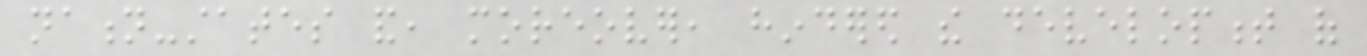nation-states and, moreover, hindered the development of
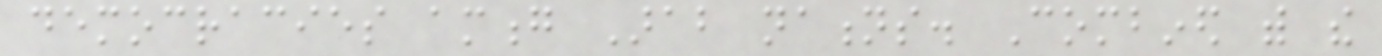democracies among Arab nations. Combined with the
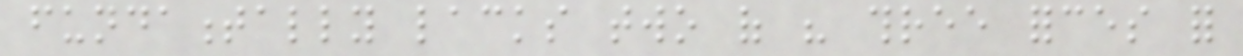fundamentally lacks two of his three forces for
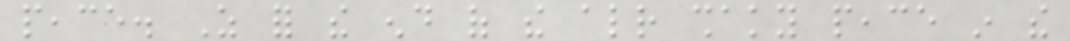peace. As for the end of the already shaky peace in the
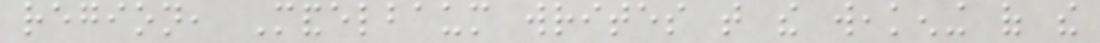region, Mandelbaum writes that the weakening of the
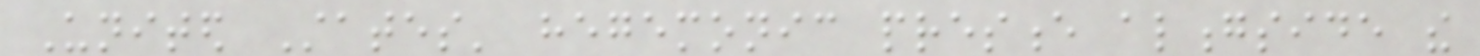United States' hegemonic presence alongside the
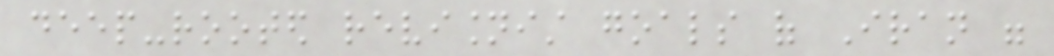deep-rooted revisionist goals of Iran were
